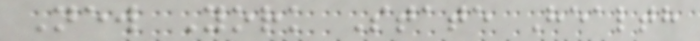New York State Health
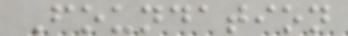Foundation
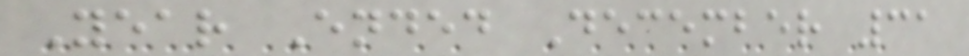Year Ended December 31
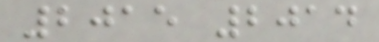2015 2014
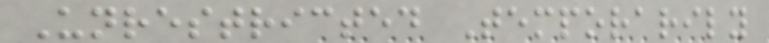Unrestricted Temporarily
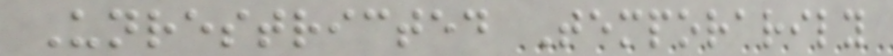Unrestricted Temporarily
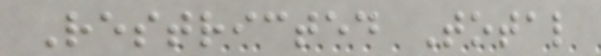Restricted Total
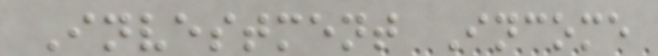Investment Income
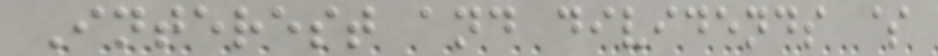Interest and dividends $
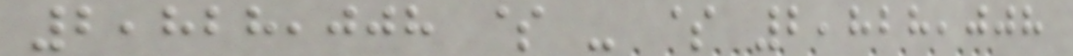2,828,008 $ - $ 2,828,008
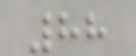88
